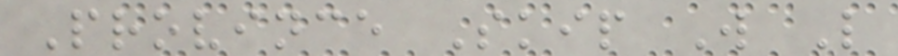Province Skip W L
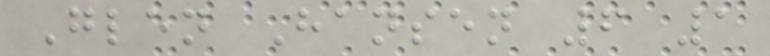Glen Hansen 6 1
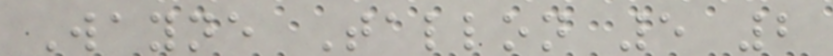Wayne Tallon 5 2
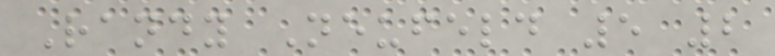Randy Neufeld 5 2
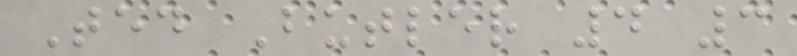Ted Butler 4 3
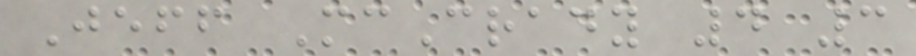Jeff McCrady 4 3
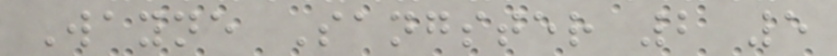Wayne Sangster 2 5
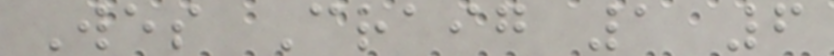Wes Craig 1 6
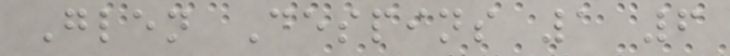Glen Despins 1 6
